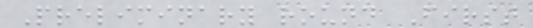Preliminary round First
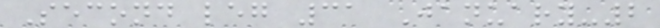Second leg 31 January-2
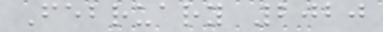February 2020
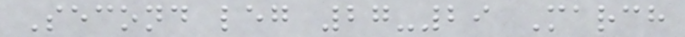Second leg 27-29 March
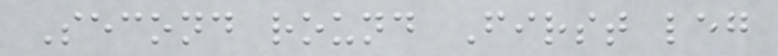Second round First leg
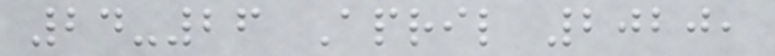24-26 April 2020,
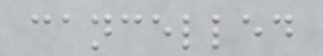cancelled
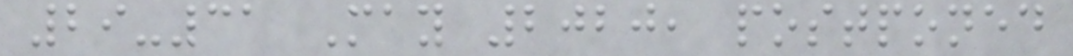29-31 May 2020, postponed
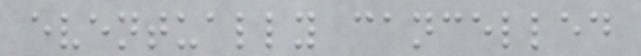eventually cancelled
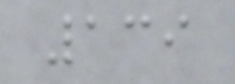139
